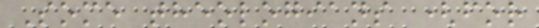Some theologians (for
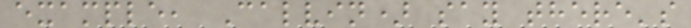example, Calvin) say there's
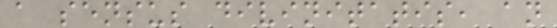a sensus divinitatis, an
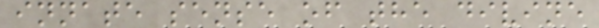innate sense of the divine
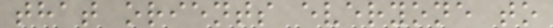that orients everyone to
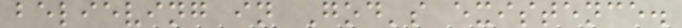believing in God's existence.
